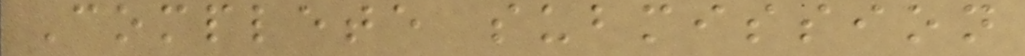Complete submission
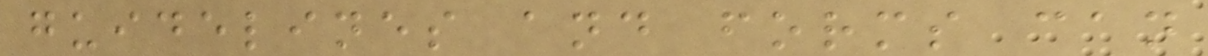guidelines and forms can
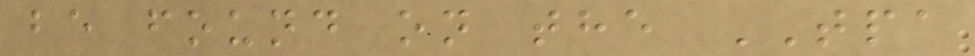be found on the TPA
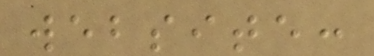website:
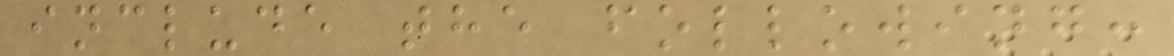include the following:
